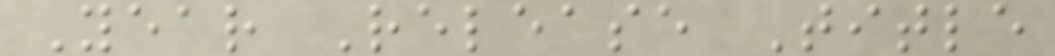Year Release Title
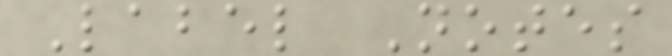Label Notes
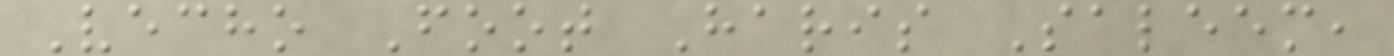Vecho Foot Haris Saleem,
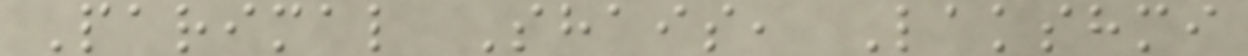Parimal Shais, Lakshmi
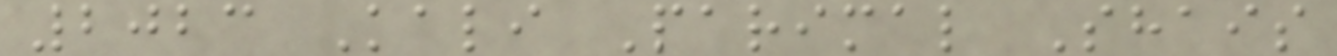2023 Kali Parimal Shais
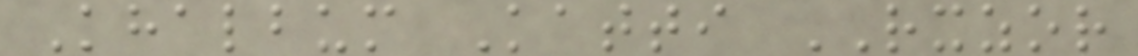Khalbum Katti RXZOR
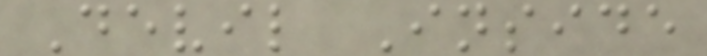Devil Inside
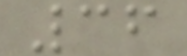36
